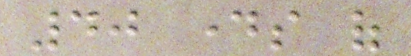40 days of
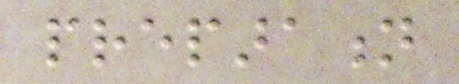preparation
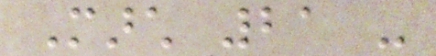March 21 -
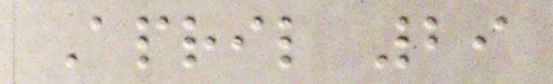April 29
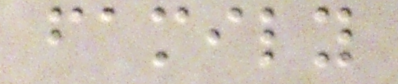family
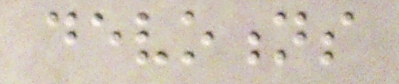devotions
